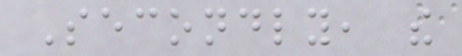Secondly, the
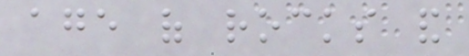age of rocks and
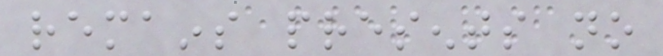remains presents no
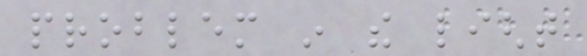problem in the light
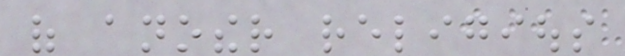of another religious
